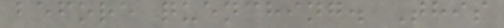before quenching. This
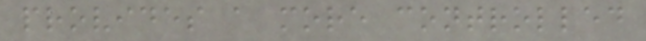provides a more controlled
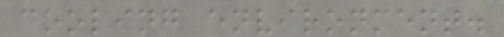cooling environment.
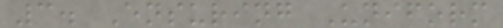3. Ensuring Uniform
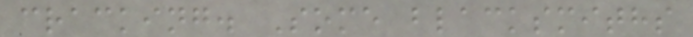cracking. Some blacksmiths
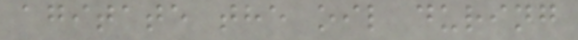agitate the oil during
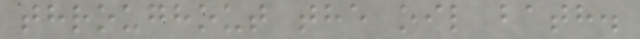throughout the oil bath.
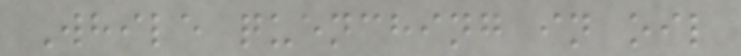While quenching in oil
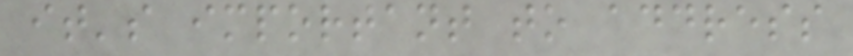it's important to address
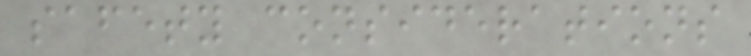safety considerations
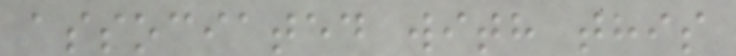associated with this
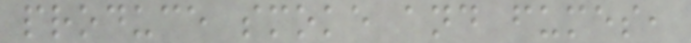produce smoke and fumes,
